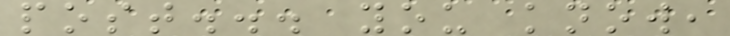post... you know,
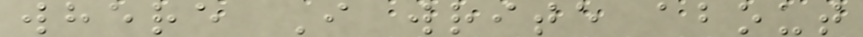where I write about
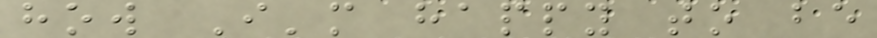how I'm happy to be
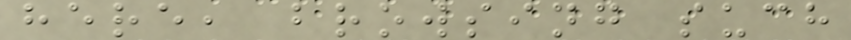here, browsing such
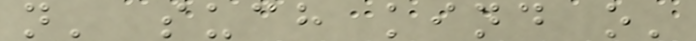n' such kind o'
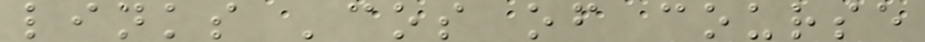links 'cos of course
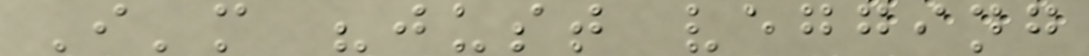I'm "just vegging
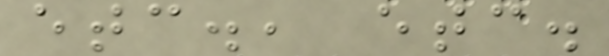etc., etc.
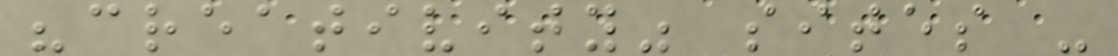"creativity" sites -
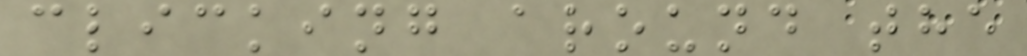clicking around the
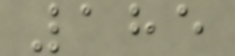185
